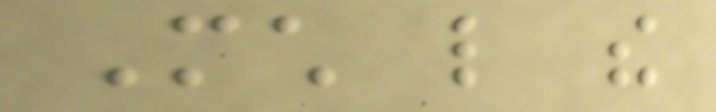Much like the
